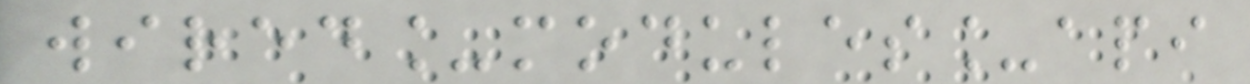wired_modules_api
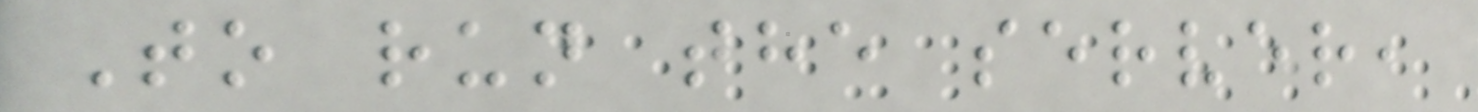To run the server,
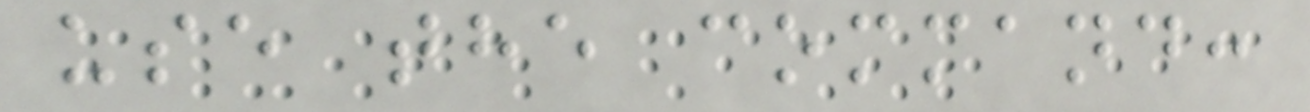use the command:
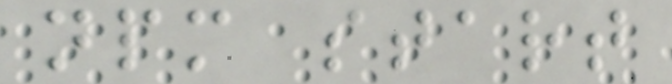npm start
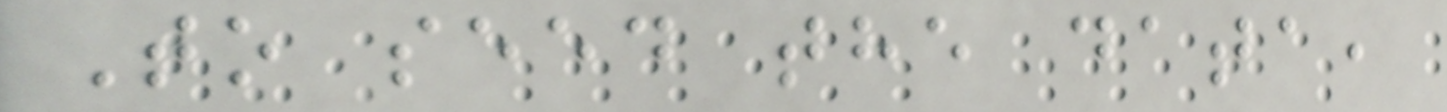To seed the data,
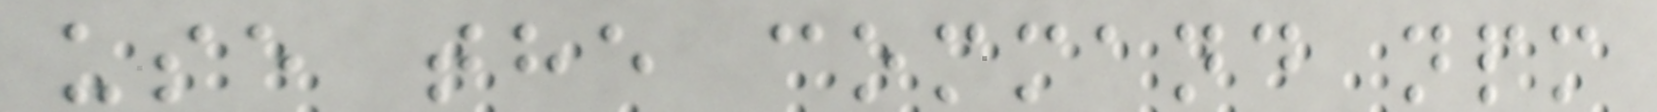use the command npm
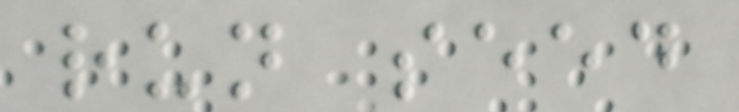run seed
